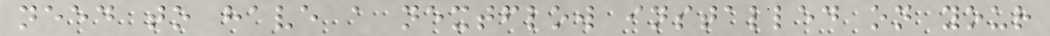need to have a nextflow installed on your
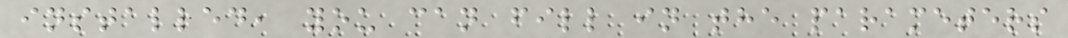installed, you can fill in the parameters
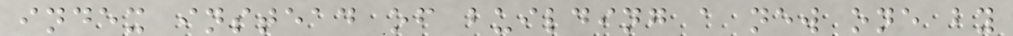index instead of building a new one by
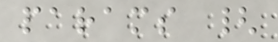params {
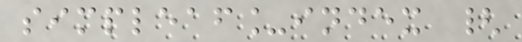simpleaf_index {
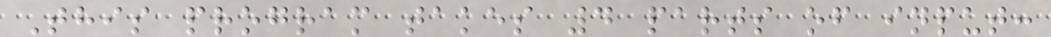This program takes 4 parts of input:
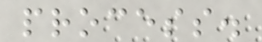process.
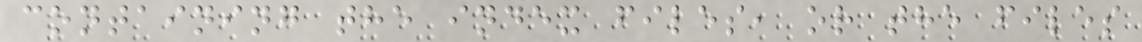containing the index files, or the files
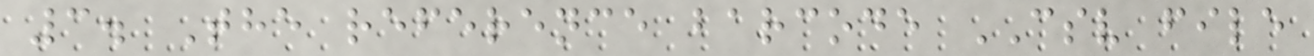3. The reference barcode CSV file
